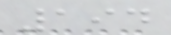194
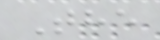The
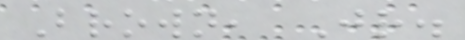Brown, Jr.
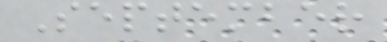September
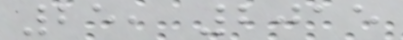25, 2015
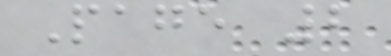Page 2
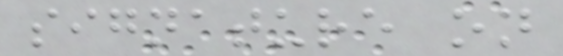signature on
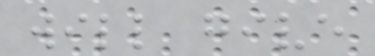will give
